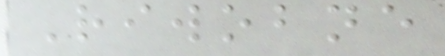Riwobne
